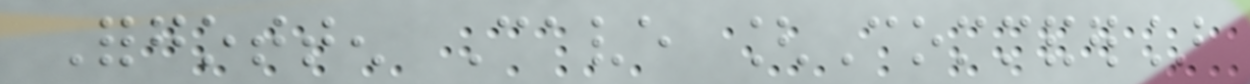Forgotten Cave [Commander]
